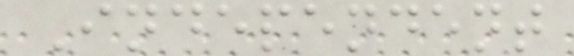Independent
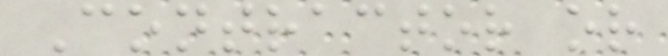Contractor or
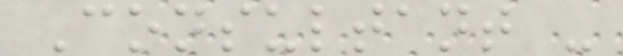Consultant -
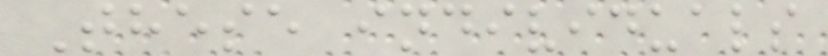These individuals
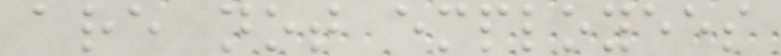are not employees
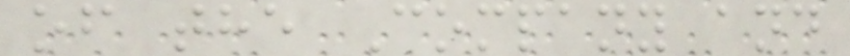of the Company and
